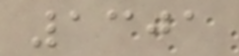1301
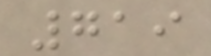719
